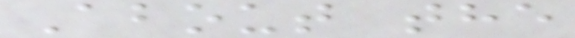About the
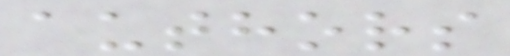authors
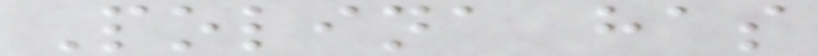Polina has
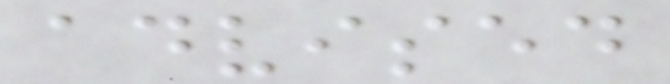advised
